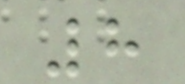8
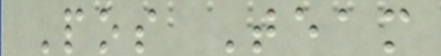Pos Team
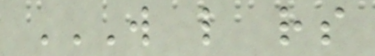W L RS
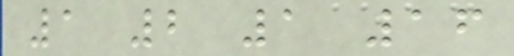1 2 1 16
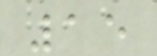15
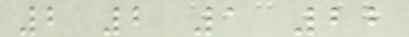2 2 1 22
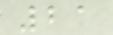21
